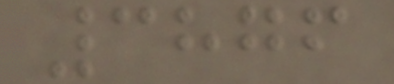3876
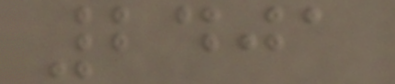2401
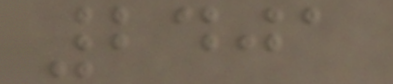2401
